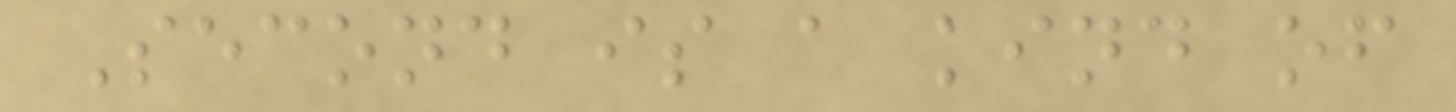Second is a kind of
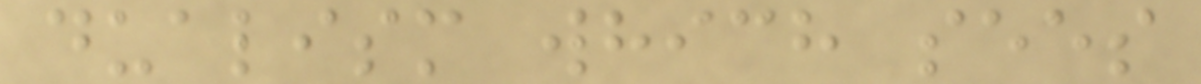dualism which sees
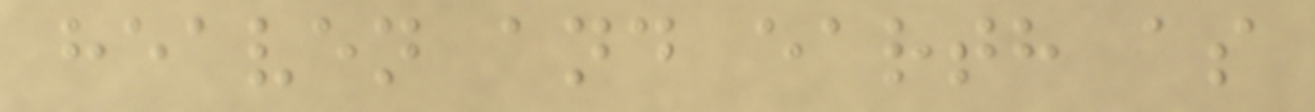heaven and earth as
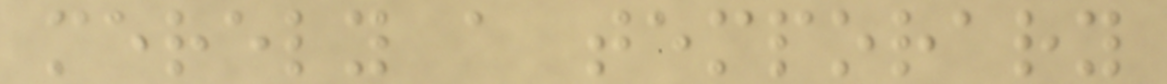merely a temporary
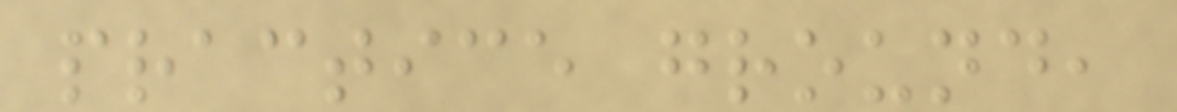practice ground,
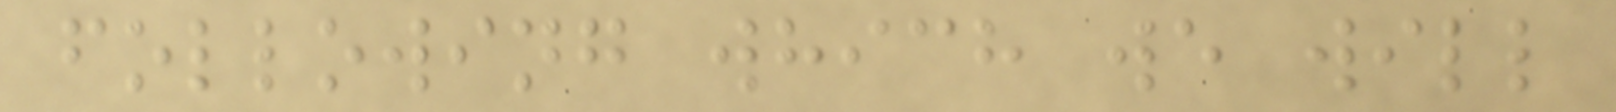following which we will
